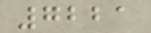7221
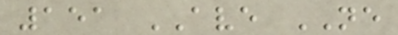151 AVE NE
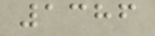1386
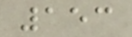153
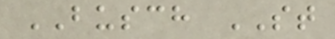BUSCH ST
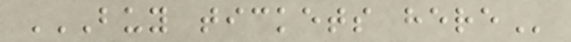BUY TICKETS HERE
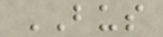BUS
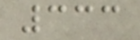333
